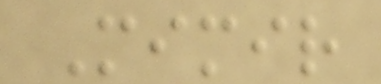Mimir
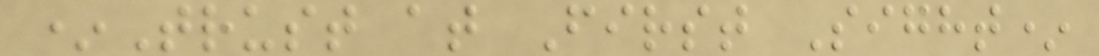*Trust at First Sight*
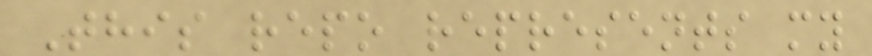This repo represents my
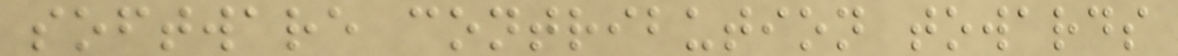software contribution towards
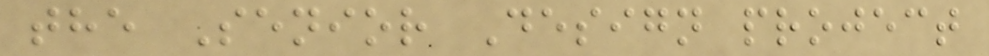the Senior Design project
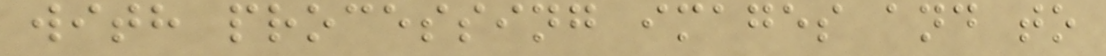with processing images and to
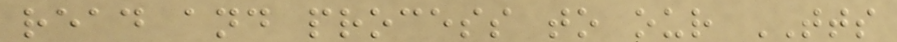read and process to our TTS
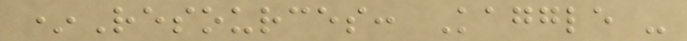*Resources: Kaggle -
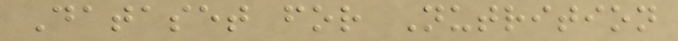Dataset for Nutrition
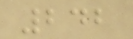242
